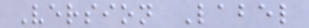Version Label
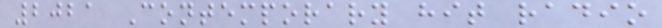2021 Contemporary hit radio
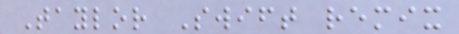Taylor Swift remix
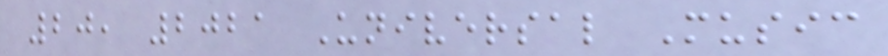20, 2021 Universal Music
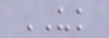UK
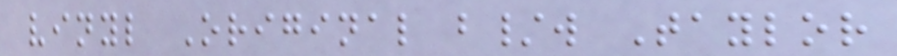vinyl Original b/w Taylor
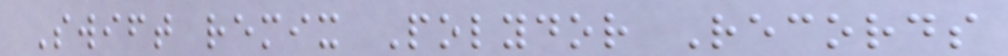Swift remix Polydor Records
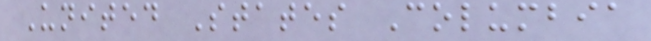United States Columbia
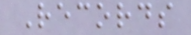Records
